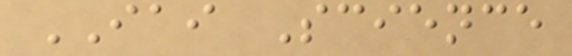IAI Science
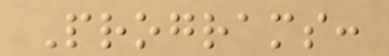Programs:
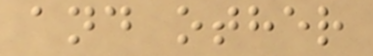and other
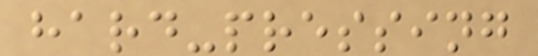hard-pressing
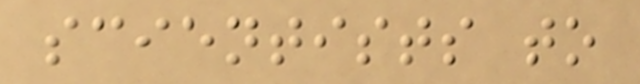scientists to
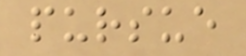pursue
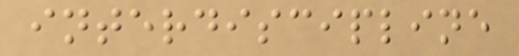interdiscipline
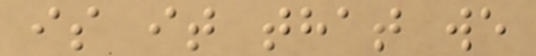is it that we
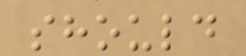should
